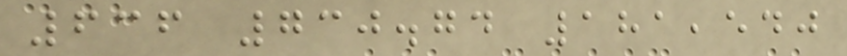636 730.74 181,540
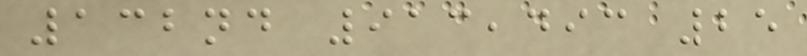132nd 913,493 25
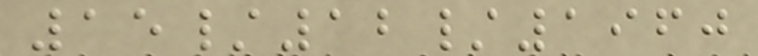15/12/1960
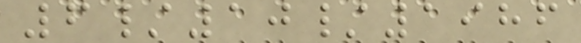6/10/1986
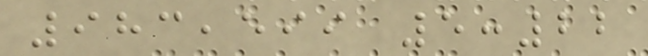983,599 5:22
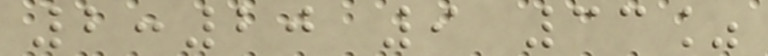2:20 9 33%
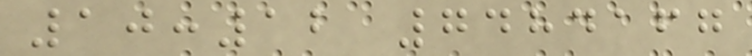10:12 7484167
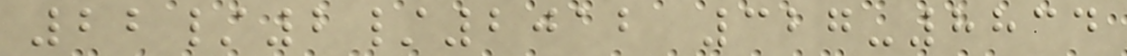22/2/2012 327-8834
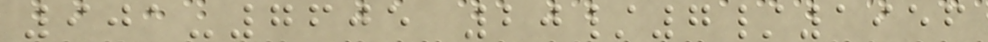901-7605 20/7/1956
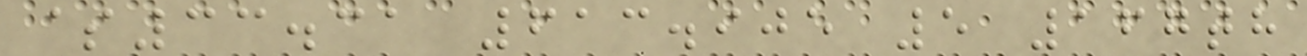$33.31 613.905 5 167th
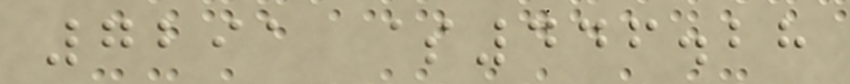7291 $446.28
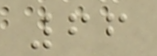66
